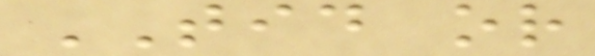TID or
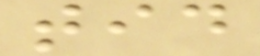tid
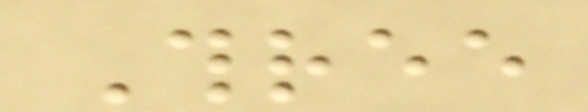Three
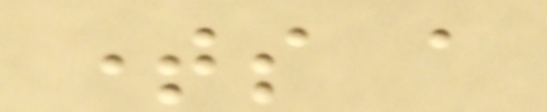times a
